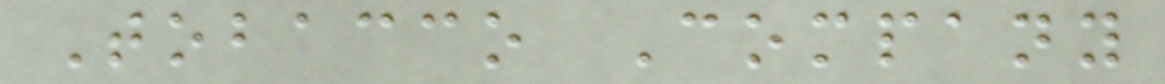Tobacco Company
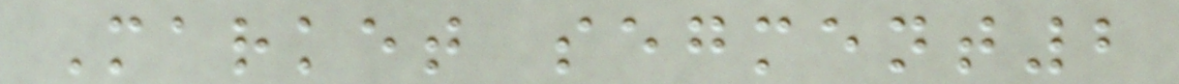Market segment2
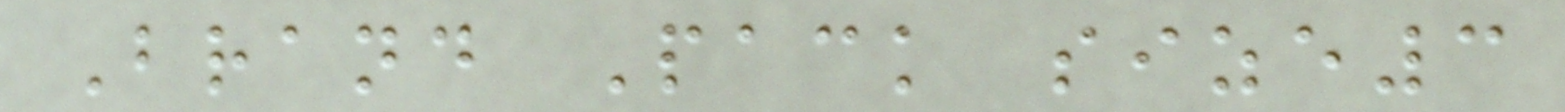Brand Pack size3
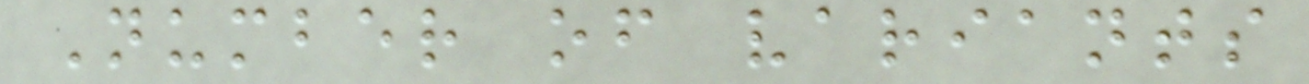Number of variants
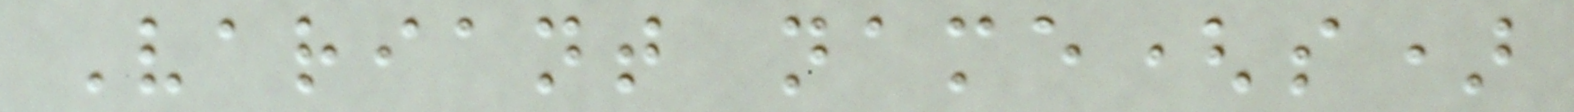Variant name(s)
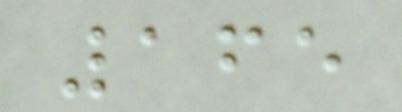165
